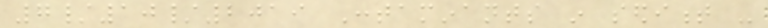7/10/2019 Contaminants in sediment -
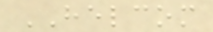HELCOM
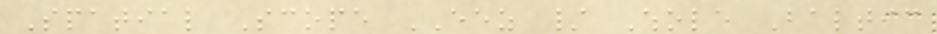Spatial Scope EEZ / Whole Baltic
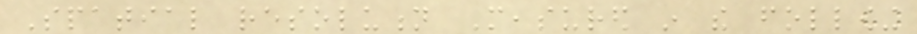Spatial resolution Measured in the following
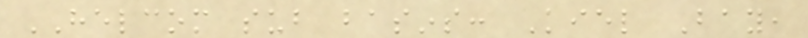HELCOM sub basins: Kiel Bay,
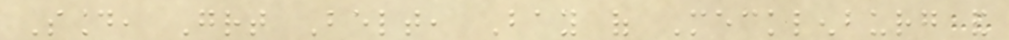Sound, Great Belt, Bay of Mecklenburg and
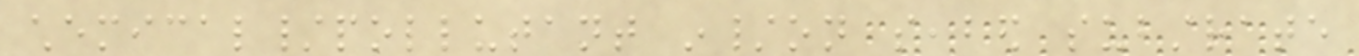chemical/pollutant in/on seabed substrate
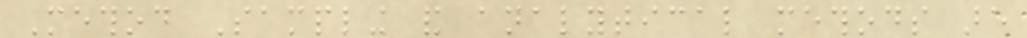Method Sampling and analytical methods are
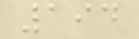194
